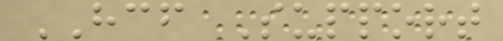HCF Support
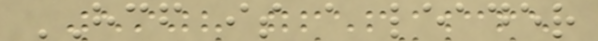HCF is a leader
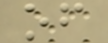of
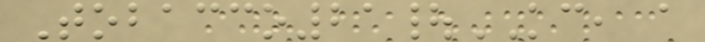Tobacco21|KC, a
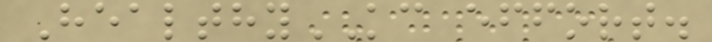HealthyKC effort.
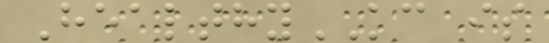HealthyKC is
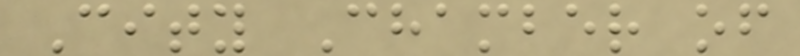City Chamber of
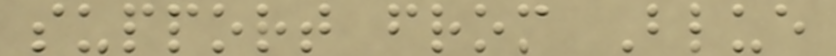support from Blue
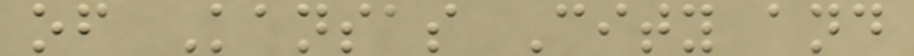of Kansas City and
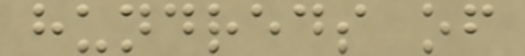hundreds of
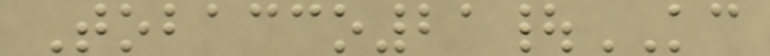Tobacco21|KC
